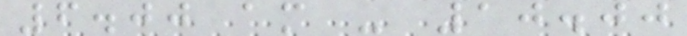6.00 am - 10.00
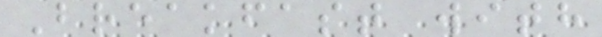Breakfast with
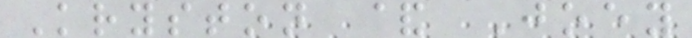Kryston & Joey
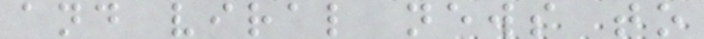and viral news to
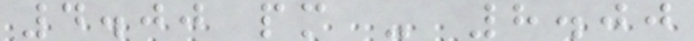4.00 pm - 8.00
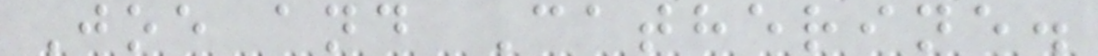Joe and Catherine.
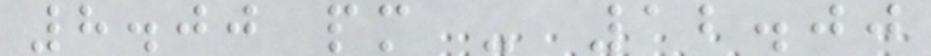8.00 pm - 12.00
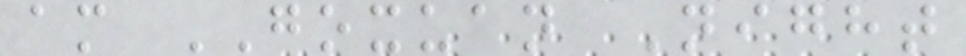am GOXUAN Night
